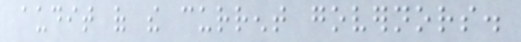audit of the current governors.
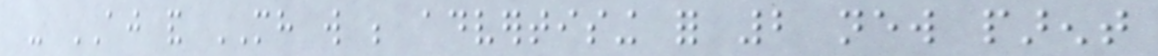- AJ and MH will be advertising for 2 new parent
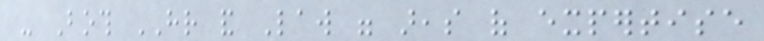- Both HR and Law were areas of expertise
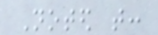Noted that:
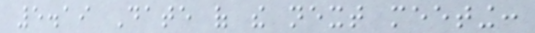5.19 Date of the next meeting:
